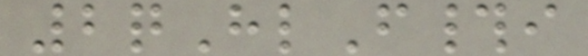2qHlF#i
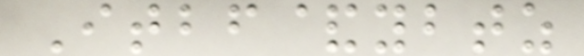Itbf&ybtz
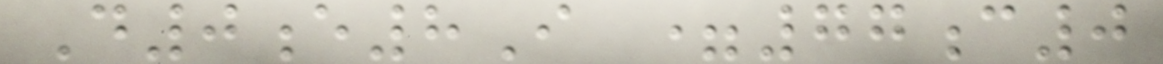D0e8I =77c0
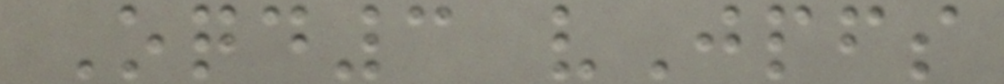Oqd3 vJpfs
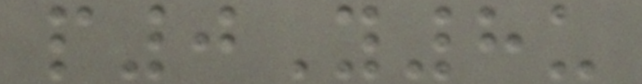p0Y8u
